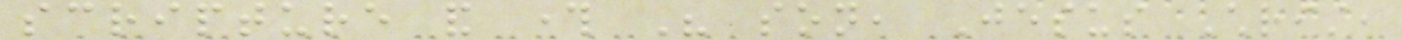scripture and through His son, Jesus Christ,
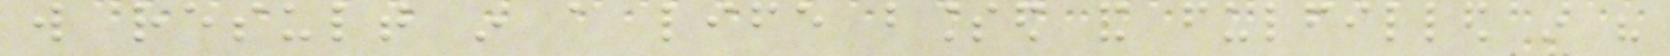will result in a life blessed and fulfilled in his
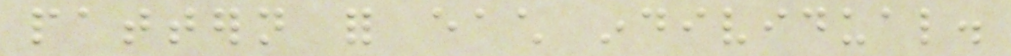pattern for each individual.
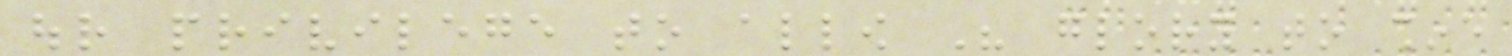our privilege to allow His glory to shine
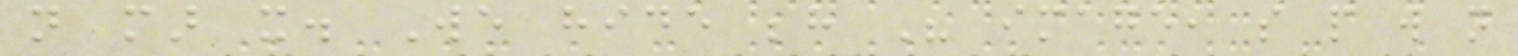not mar it. We hide behind His image, so people will not
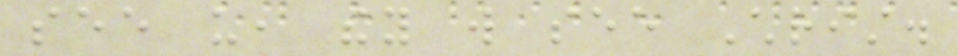see us, they will see Christ.
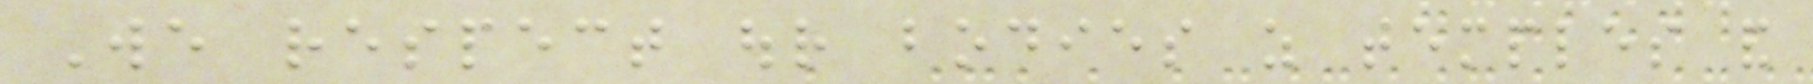We respect our bodies as temples and
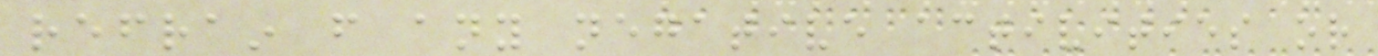refrain from any negative activities or
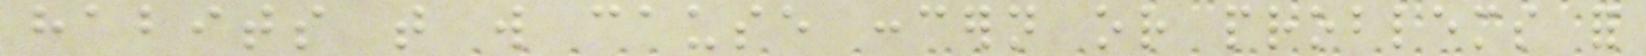habits that will cause concern or problems for
